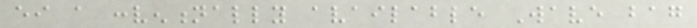either a conventionally available Wave bag
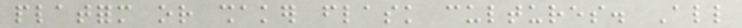platform or shaker flask cultures. All
